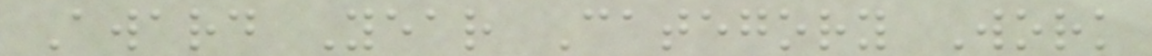Award Year Category Work
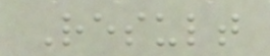Result
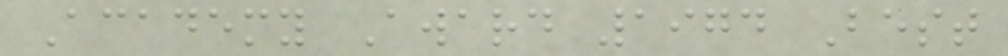Academy Award 1974 Best
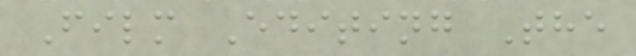Film Editing The
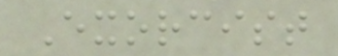Exorcist
